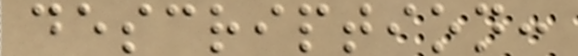description:
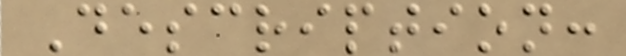Description:
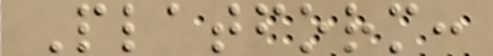Platform:
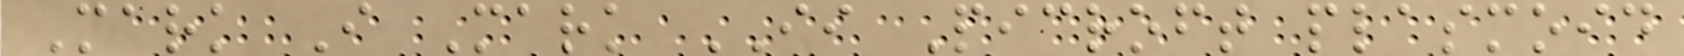Mark I Mark II Picroft plasmoid
